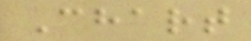Chart
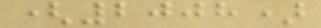(2008)
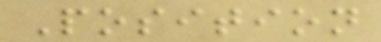Position
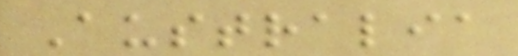Australia
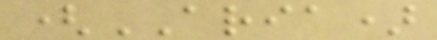(ARIA)
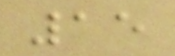15
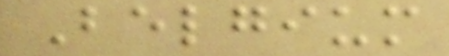Belgium
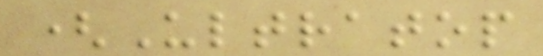(Ultratop
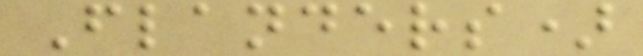Flanders)
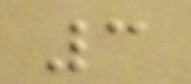3
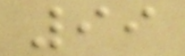99
